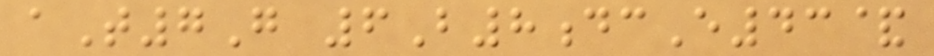aT7G 6B8dcE43&
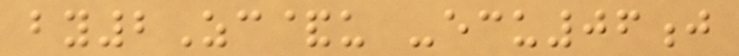by2Zc&u -ecu06j
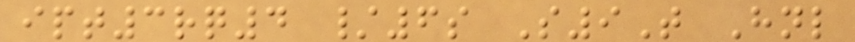ipt3rq4 /6s S9T Hnl
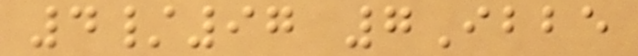4/97 7Ibbe
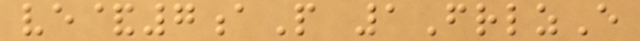ve&7aP 1FrlzE
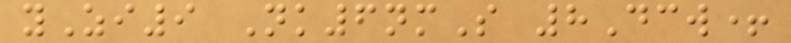yZi9 Nk6nmS 8Dcw+
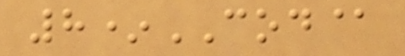8*COD@
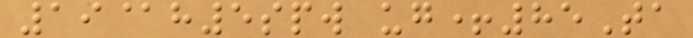19@h5spw ug+85Ta
